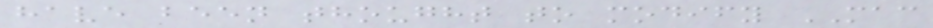have been thought to modify MAC
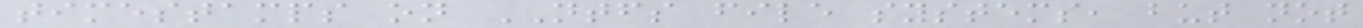timestamps on NTFS file systems, but not
